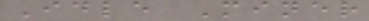Idle Miner
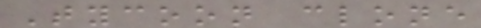Tycoon clone
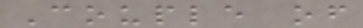Couple of
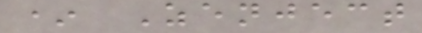* Zenject
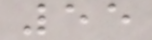55
